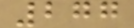277
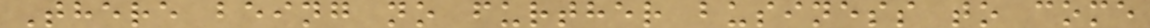There being no further business to come
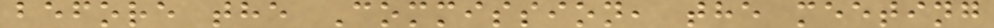before the Commission, the meeting
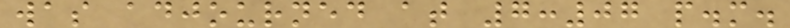was adjourned at 7:07 p.m.
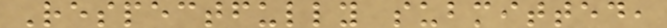Respectfully submitted,
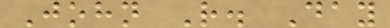John R. Day
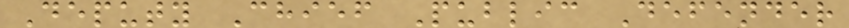Deputy Chief Public Defender
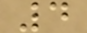4
